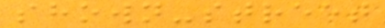shown-street
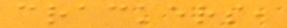crackers,
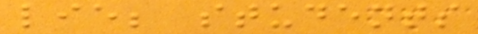lie; students
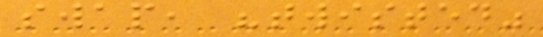swap, "twisted"
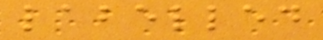labelled
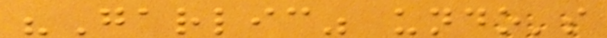"Garlic" undo's
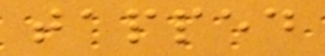tapped
